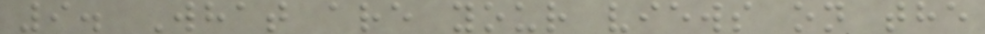9. What are your views on the
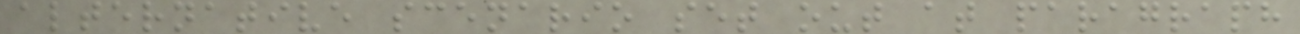alternative scenario set out at paragraph
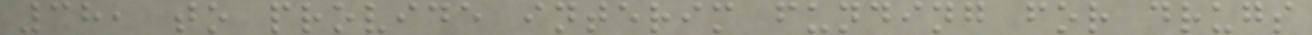38, to provide interim funding for drugs
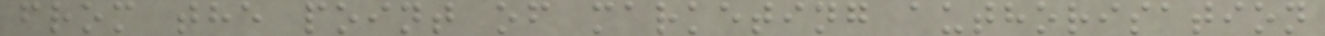from the point of marketing authorisation
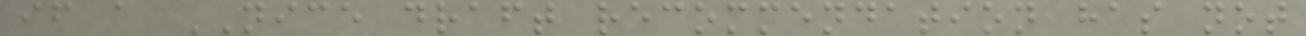if a NICE draft recommendation has not
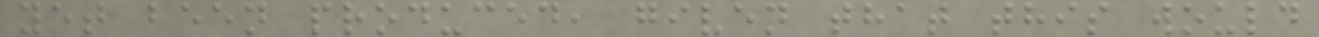yet been produced, given that this would
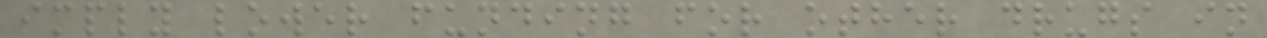imply lower funding for other drugs in
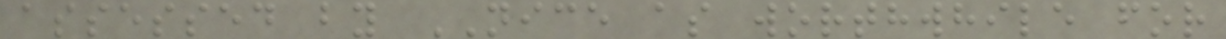assessed by NICE as worthwhile for
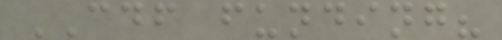CDF funding?
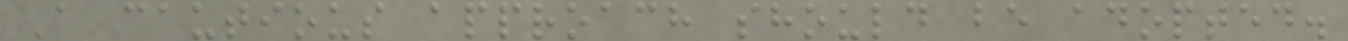A cautious approach should be adopted.
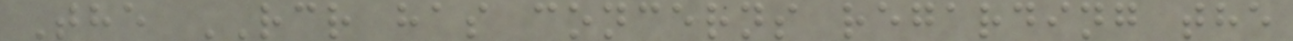The RCR has concerns regarding the
